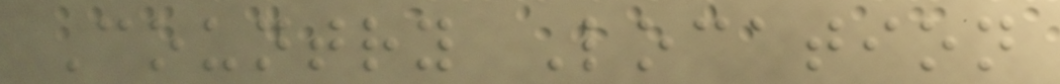Country Location
